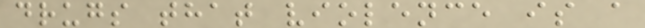drugs that violence is a
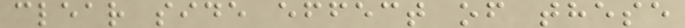clear side effect of these
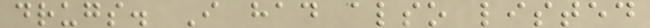drugs. I had also listed
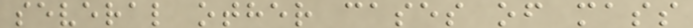several other cases of mass
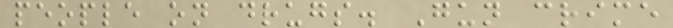people on drugs. Gun crime
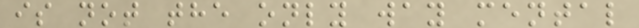is not the only way mental
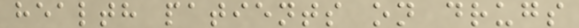health patients on drugs
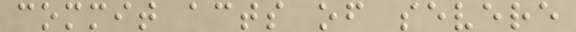commit acts of severe
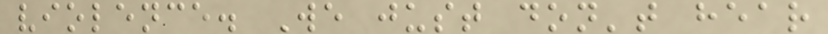violence. We just don't hear
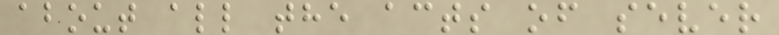about all the acts of sever
